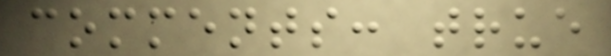comments: true
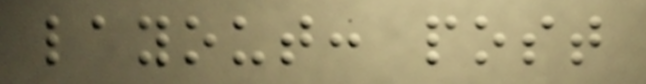layout: post
